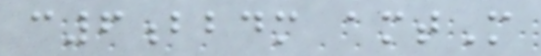c6bbdm amtM
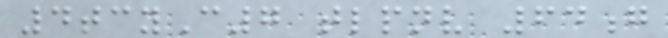4tcyC7 tlpnv 64g
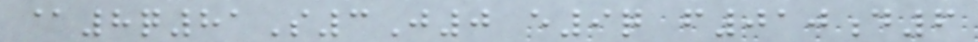@8q81S3J0 e9q f010d6
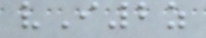vI2z
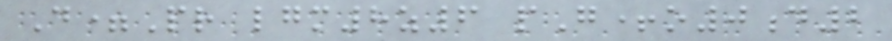D=Pr lgm8z6 pG+o0d2
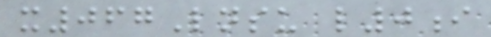x067Lnsu l0i
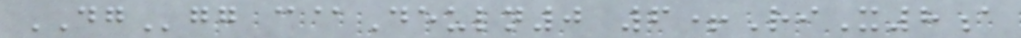DGgg c@Deuln0 6+RiX8a
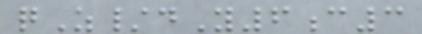qZ/dY6c3
